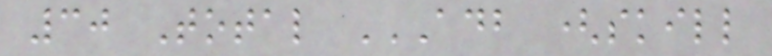30 Total ADB (SKILL
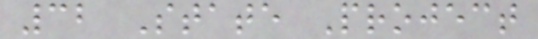32 State Project
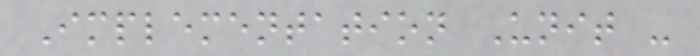Implementation Unit -
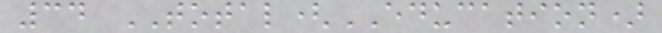34 TOTAL(EDUCATION)
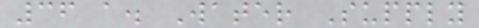36 a. Water Supply
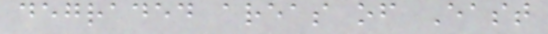degraded areas of East
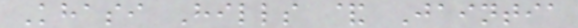Khasi Hills & Jaintia
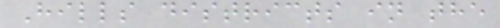Hills districts in the
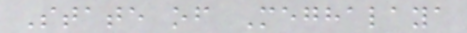State of Meghalaya
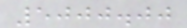5000.00
